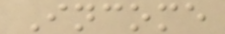Income
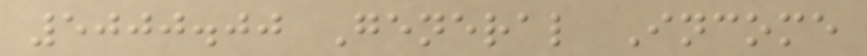5000.00 General Income
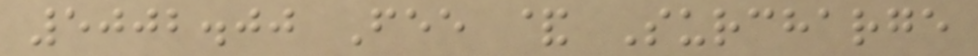5002.00 Fee & Surcharge
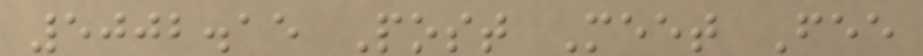5002.15 Post Meet Fee
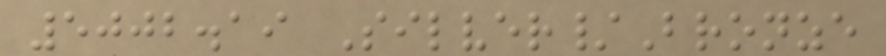5002.19 Silver/Bronze
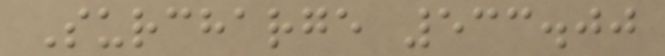Surcharge 533.00
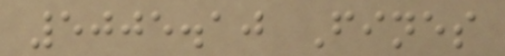5005.10 Fines
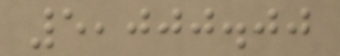5,000.00
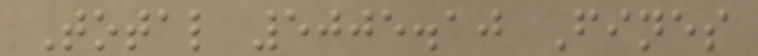Total 5005.10 Fines
